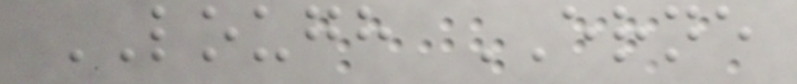LOUGH ERNE
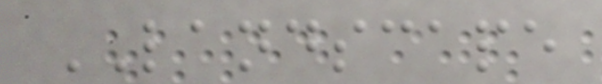LANDSCAPE
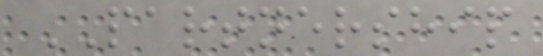PARTNERSHIP
